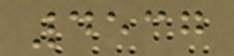4537
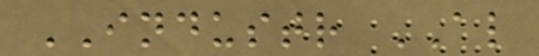INDUSTR AL
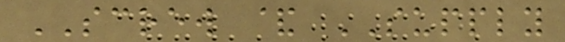SCREW & SUPPLY
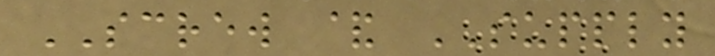SCREW & SUPPLY
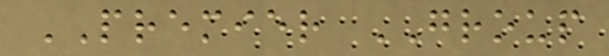PREMIER GROUP
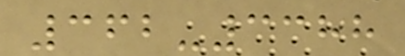362-3388
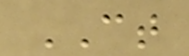CT
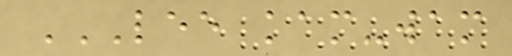LEE KAM-WAM
